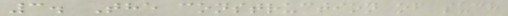3. The construction of such
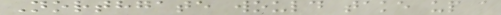Northgate would take up a
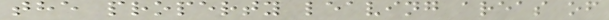the property leaving areas of
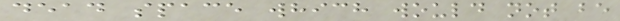dead space which would not be
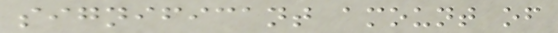significant amount of
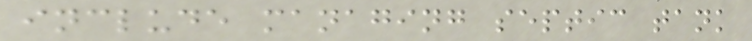include managing septic tank
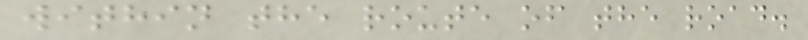within the route of the road.
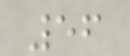56
